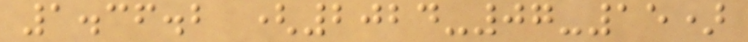1.36.2 (2024-07-15)
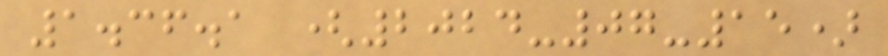1.36.1 (2024-07-15)
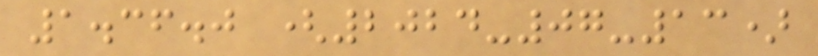1.36.0 (2024-07-13)
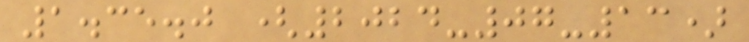1.35.0 (2024-07-13)
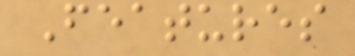Features
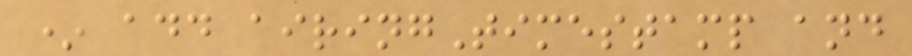* add airingTimestamp and
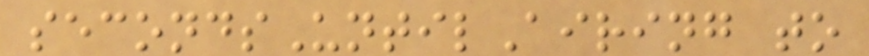secondsUntilAiring to
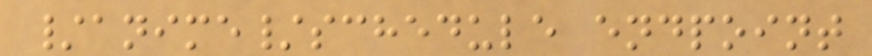/anime/schedule endpoint
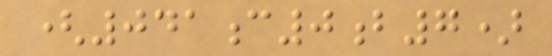(041c0b7)
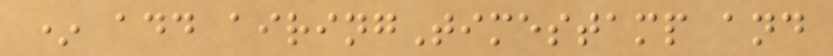* add airingTimestamp and
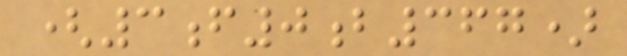(3f0b367)
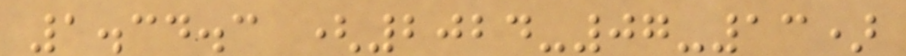1.34.3 (2024-07-13)
